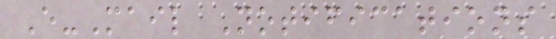E-Mail Notifications
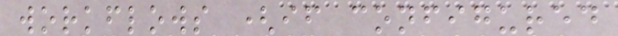workflows (if configured
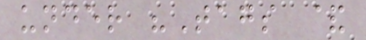under "Tags &
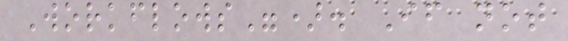Workflows"). If not
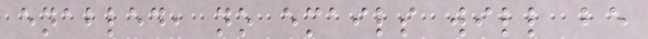enabled, no emails will be
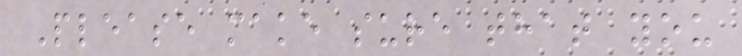Please make sure that you
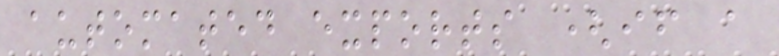automated exports (if a
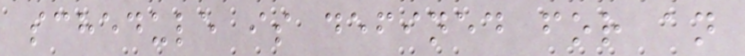schedule is defined for an
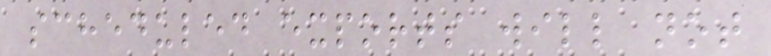scheduled exports will not
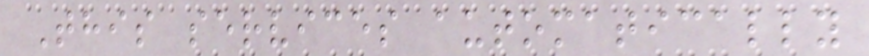This services automatically
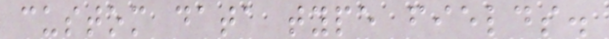custom data type fields.
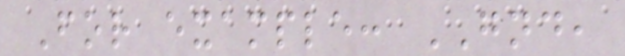For example: GND,
